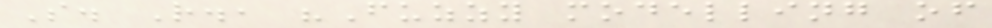S. R., "Fuzzy modelling of
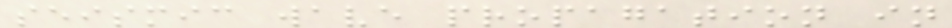seismic wave propagation in
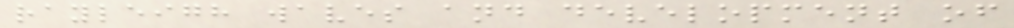rayleigh waves and development of
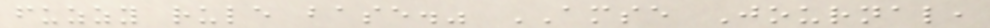fuzzy rule base." AMSE Journal,
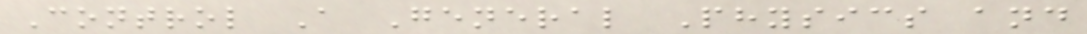Control A General Physics and
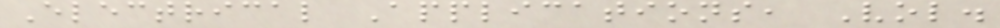Electrical Applications, Vol.
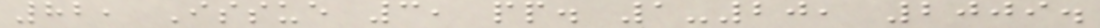82, Issue 3, pp. 1-20, 2009.
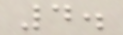4.
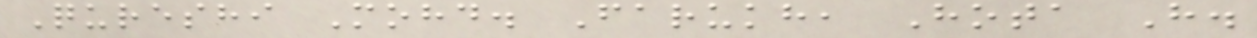Qureshi Mohd. Farukh, Hota H.
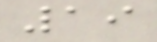19
